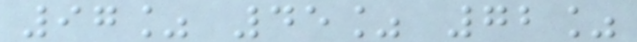97% 45% 72%
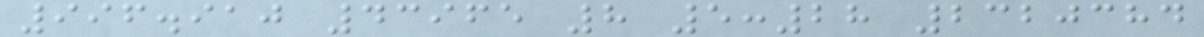996.910 43965 8 5:28 2320384
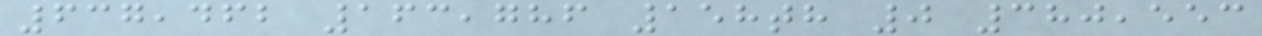637,462 163,786 158th 0 380,553
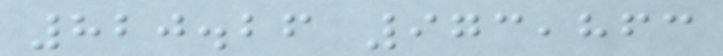820.26 973,863
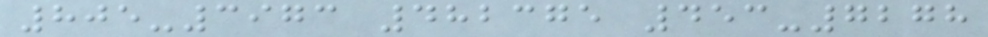805-3973 482375 453-7278
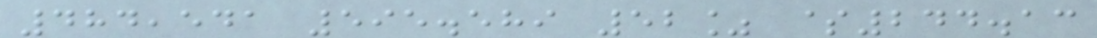484,541 595.589 52% $244.13
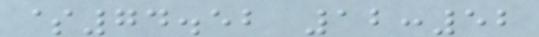$74.52 12:52
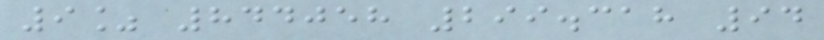9% 844058 299.318 94
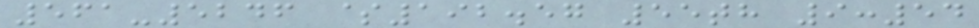561-5246 $192.57 55th 9:54
